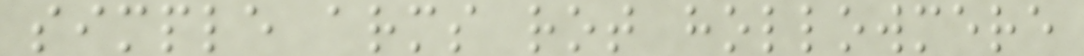simple arms rot hollowmere
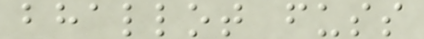bhallot fuss
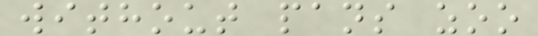without pans zoo
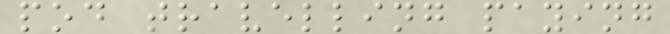pod travelling paying
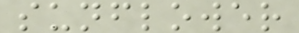sunflower
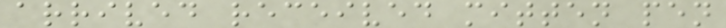arrived received mitten pen
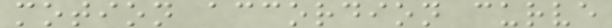motion accordion curve
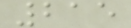215
